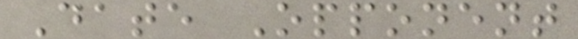Date Opponent
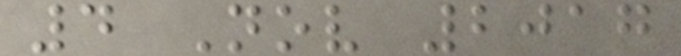4 Nov 2017
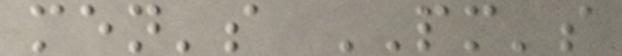men's PM's
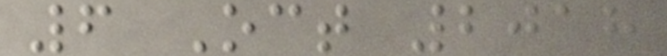6 Oct 2018
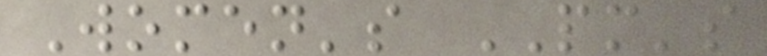Women's PM's
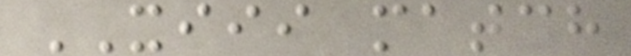XIII match
